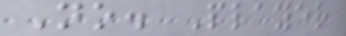No. Player
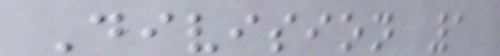Division 1
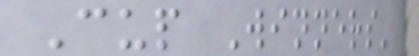Cup Winners'
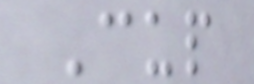Cup
